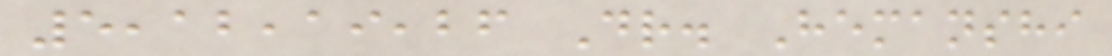5,12,19,26 Dr. Hemanshi
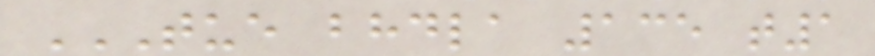TUE BHDLA 135 T1
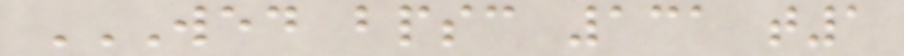WED BPSC 131 T1
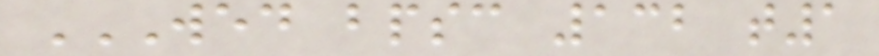WED BPSC 132 T1
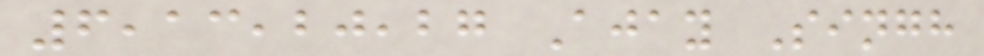6,13,20,27 Ajay Singh
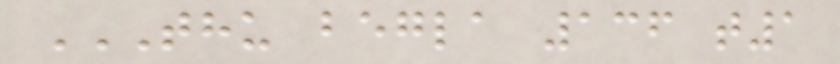THU BEGLA 136 T1
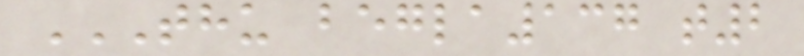THU BEGLA137 T2
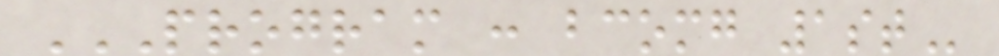PROGRAM : BCOMG 1ST
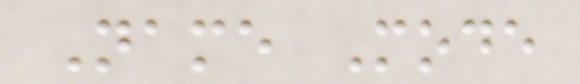Name Mode
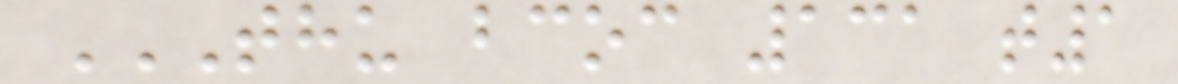THU BCOC 131 T1
